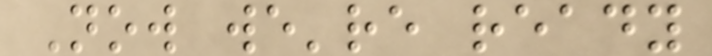Now we're ready
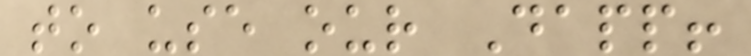to use our Dapp!
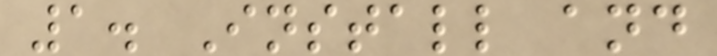1. Install and
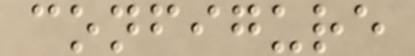configure
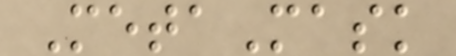MetaMask
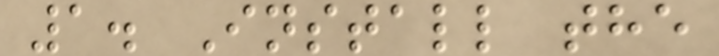1. Install the
